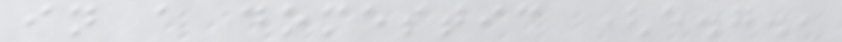in a domestic (e.g.,
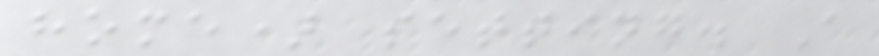home) setting. A
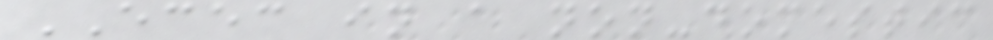ECEC in a non-domestic
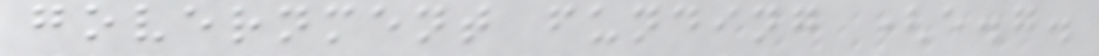government funding (e.g.
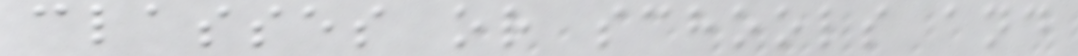classes or schools and
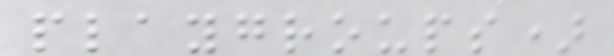playgroups)
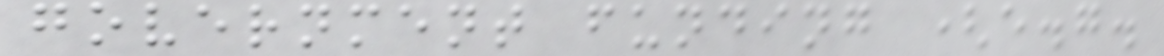government funding (e.g.
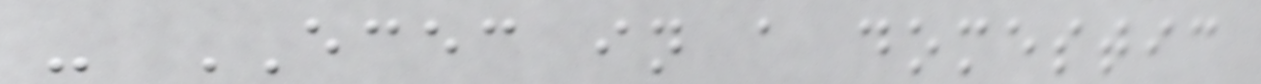- ECEC in a domestic
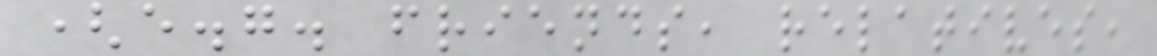(e.g. friends, relatives,
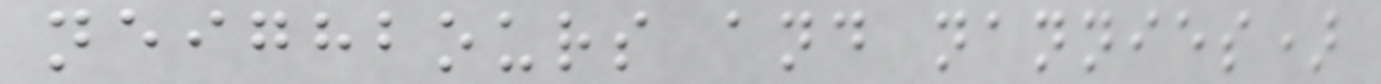neighbours and nannies)
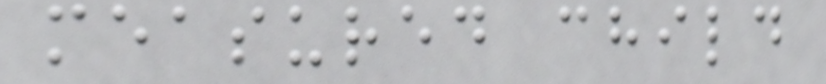measured child
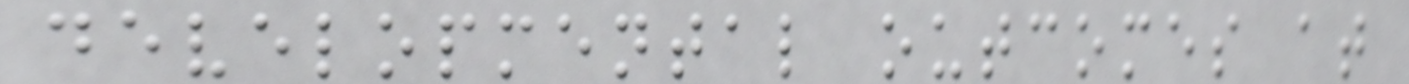developmental outcomes at
